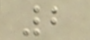2
